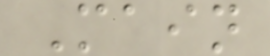Main
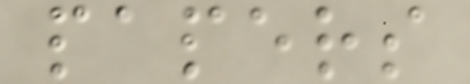papers
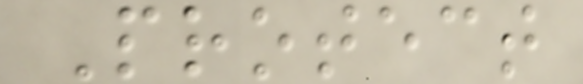Protect
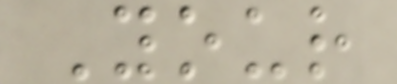Your
